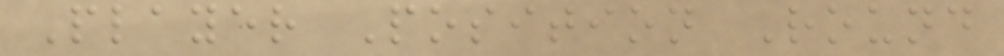Player Position Round
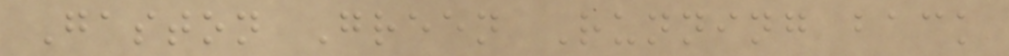Gaston Green Running back
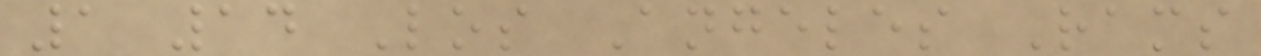1 14 Los Angeles Rams
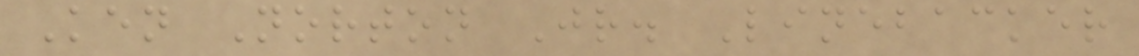Ken Norton Jr. Linebacker
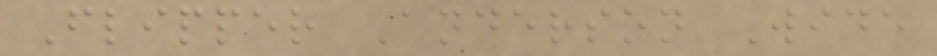Flipper Anderson Wide
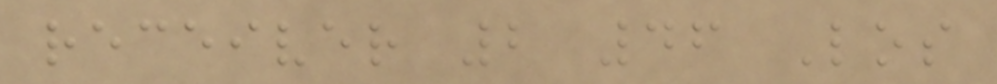receiver 2 46 Los
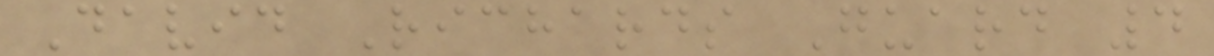David Richards Guard 4
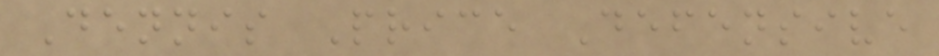Dennis Price Defensive
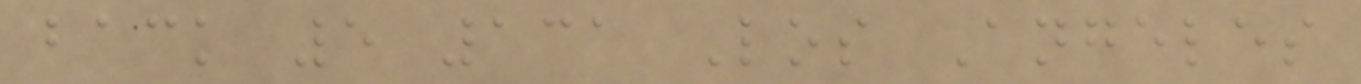back 5 131 Los Angeles
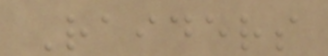Raiders
